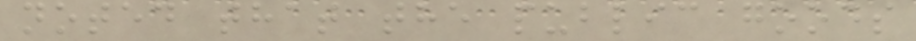noted that the public goods
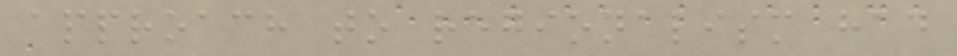approach to regionalism had
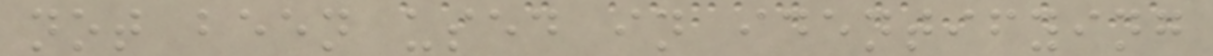not been used in identifying
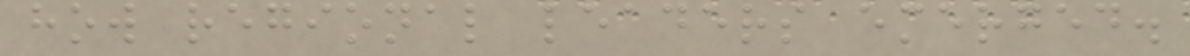how regional leaders emerged.
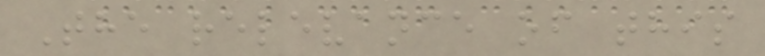The relevance of this
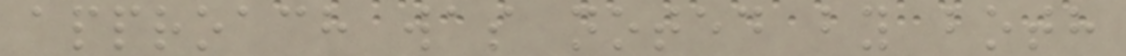approach was noted by both
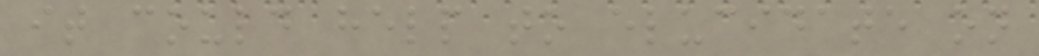it could help to elucidate on
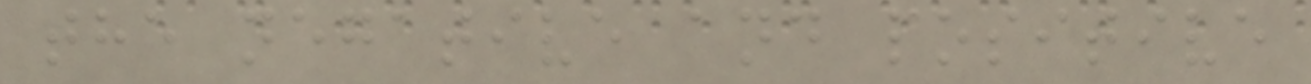the negative and positive
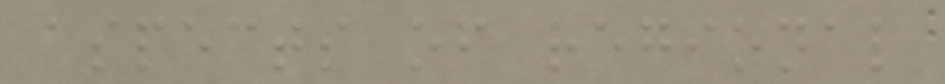aspects of regional
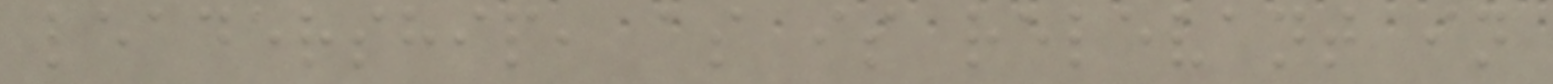leadership, as is relevant in
